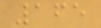165
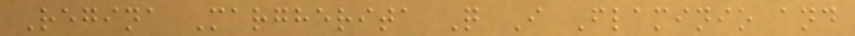Regina Margherita Q I Flaminio and
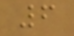6
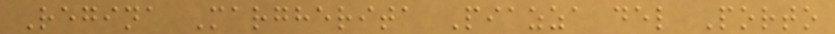Regina Margherita Piazza del Porto
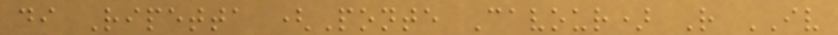di Ripetta (Ponte Cavour) R IV
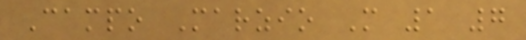Campo Marzio M 1 7
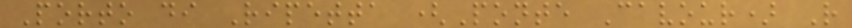Porto di Ripetta (Ponte Cavour) R
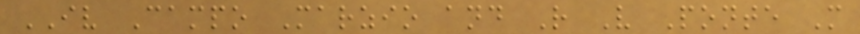IV Campo Marzio and R V Ponte M
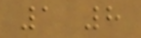1 8
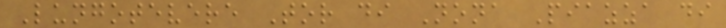Lungotevere Tor di Nona Piazza di
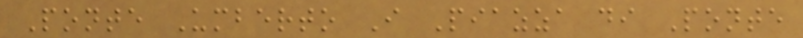Ponte Umberto I Piazza di Ponte
